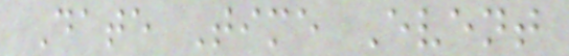Date Time Event
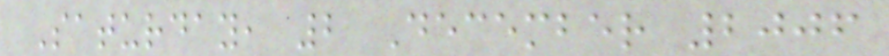Saturday, 2 December 2006
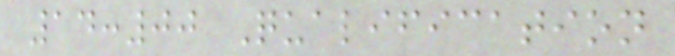14:00 Qualification
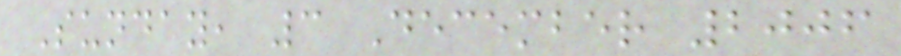Sunday, 3 December 2006
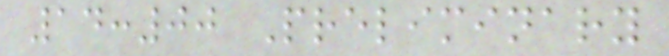14:00 Preliminary
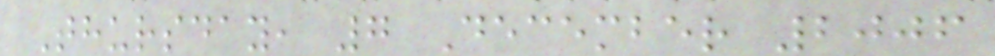Thursday, 7 December 2006
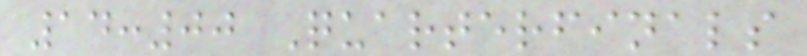14:00 Quarterfinals
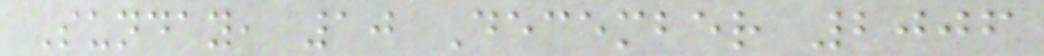Sunday, 10 December 2006
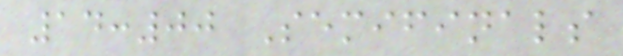14:00 Semifinals
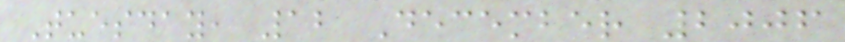Tuesday, 12 December 2006
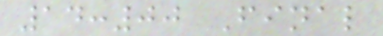14:00 Final
